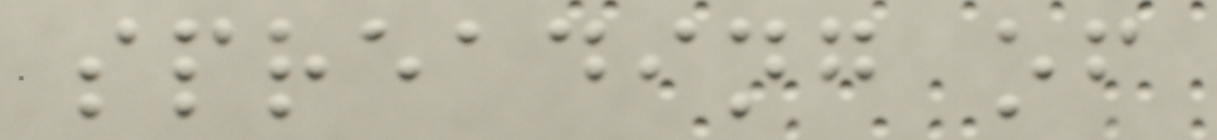spreading of
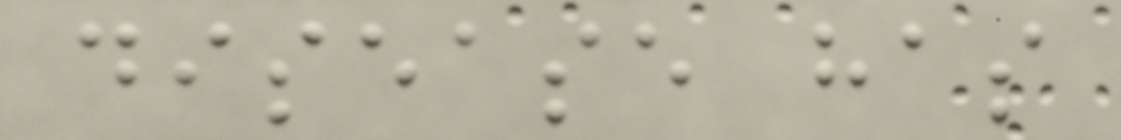disease has
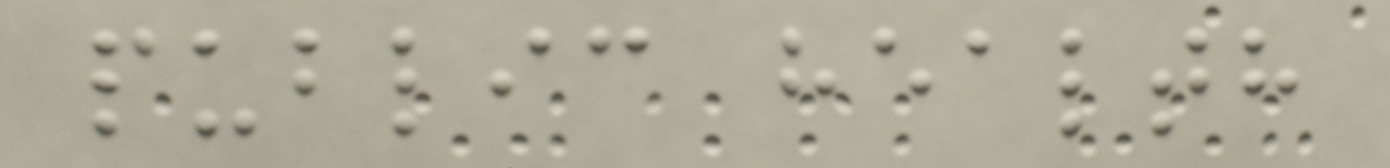public health
